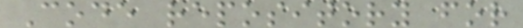Code repository for
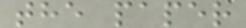the paper
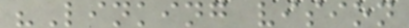"Linking vision
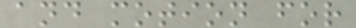and motion for
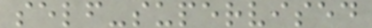self-supervised
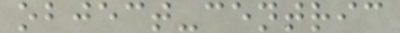object-centric
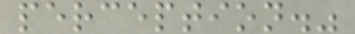perception."
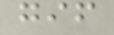gif
